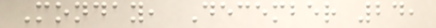Monday, December 24,
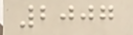2007
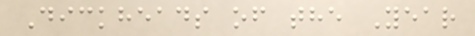Dickheads of the Year
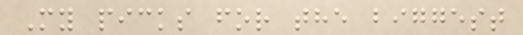My picks for the biggest
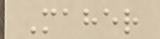Maher
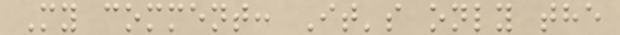My comment: It's only the
